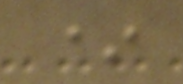*
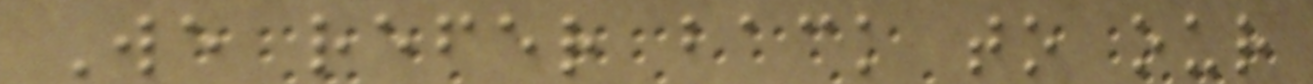We refer back to our
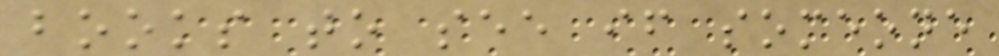books to see if someone
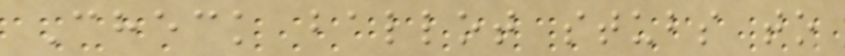Check ballot stubs to
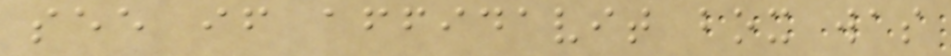see if affidavit box was
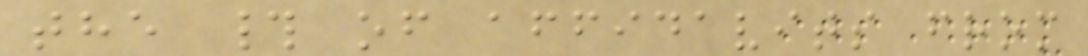the # of affidavits from
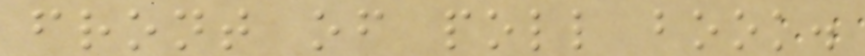front of poll book.
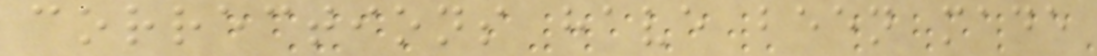corrections have been made
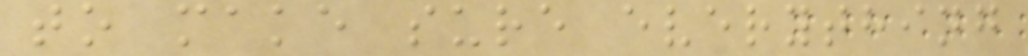to make sure everything
